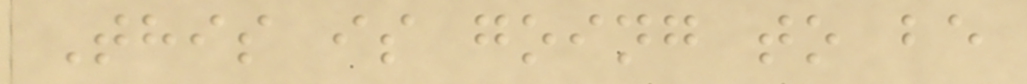This is going to be
